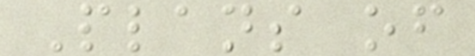Plans of
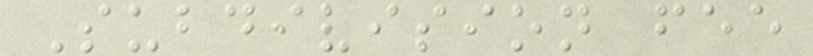Subdivision fee
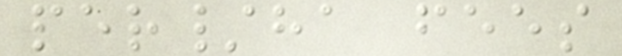per/ha fees
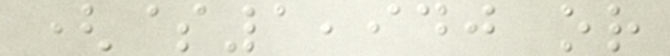($1,940 or
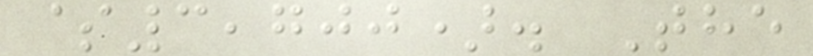$3,700). The
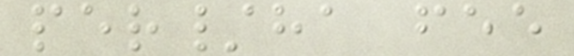per/ha fee
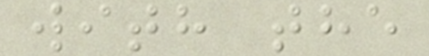with the
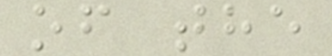of the
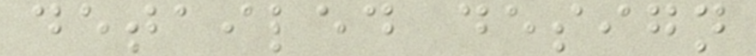detailed design
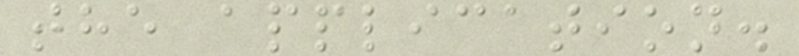the application.
